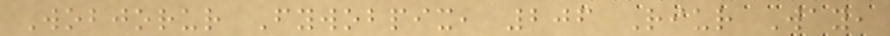Wobjorur Fywobpix, 206 Riur Way,
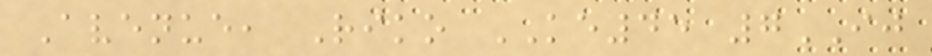Avenue, Riko KE45 7IJ
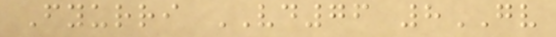Fyurri VD76 8GV
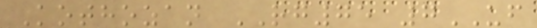Kothozan RG75 7UF
